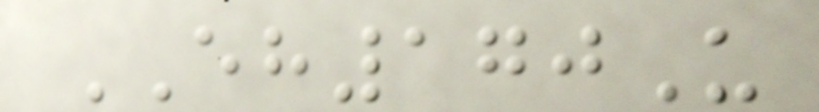EH170U
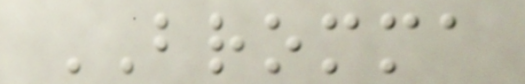BROMMA
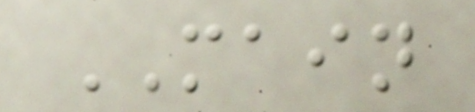MAIN
